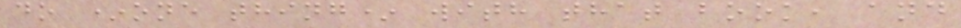do *one thing* with that book, and
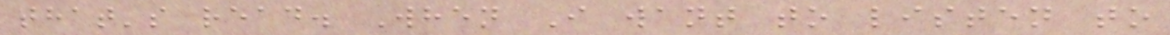that's read. When I want to listen to
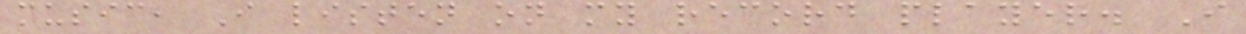music, I listen on my record player. I
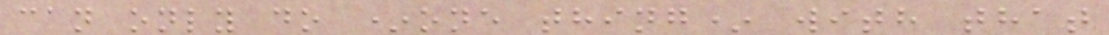can only do *one thing* with that
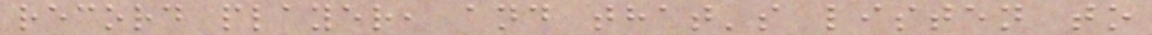record player, and that's listen to
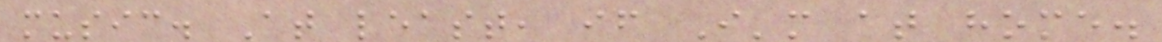music. At least, if I'm at home.
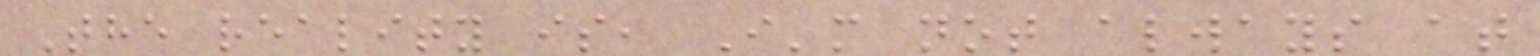The reality is, I'm not always at
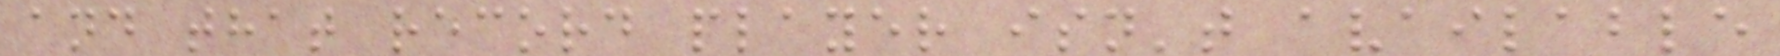and that record player isn't available
